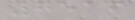7516
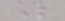L
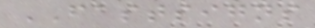FASTSIGNS
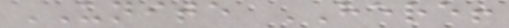UNITE HERE!
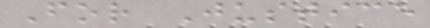For Justice
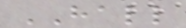HALL
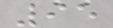95
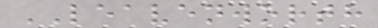LEAVENWORTH
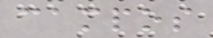campos
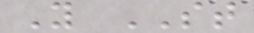Y ST
